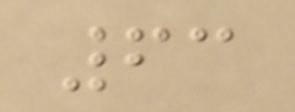63
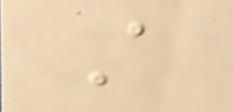A
